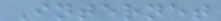Internet
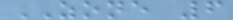ZONE 6
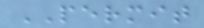PERMIT
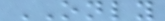ONLY
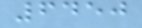6450
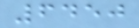6450
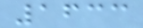1633
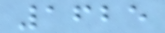1625
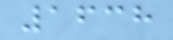1638
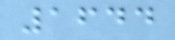1644
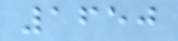1650
